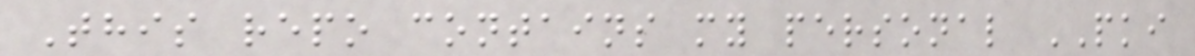This repo contains my personal PKI
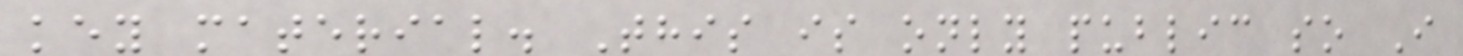key material. This is only public so I
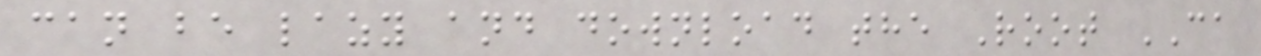can be lazy and download the Root CA
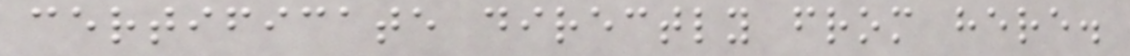certificate directly from here.
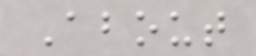About
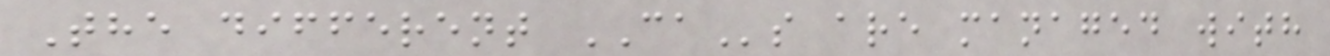The different CAs are managed with
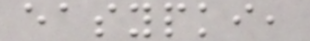easypki,
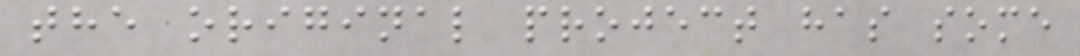the original project has some
